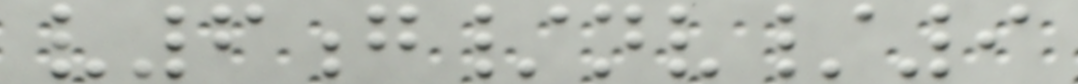v6g/nv/9
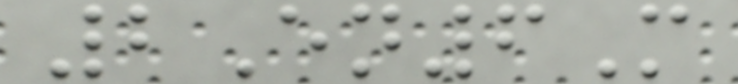2En6M
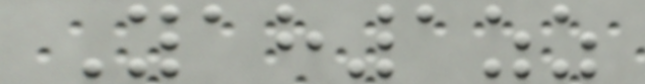Yah1zz
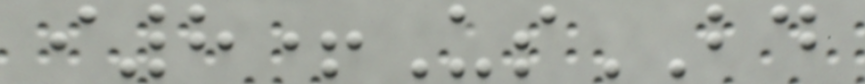i8+UsBD
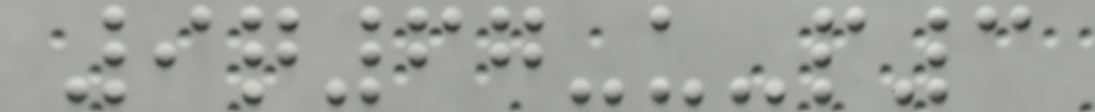9q67-u-p3
